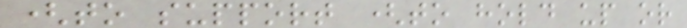(to support (to hold up or
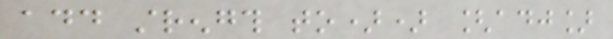add strength to)) [adj]
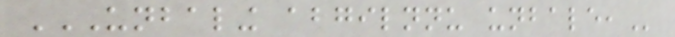UNBALING ABGILNNU UNBALE,
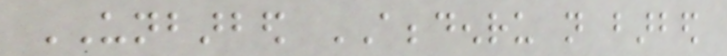UNBARBED ABBDENRU not barbed
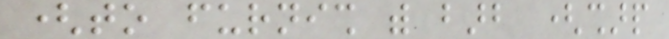(to furnish with barb (sharp
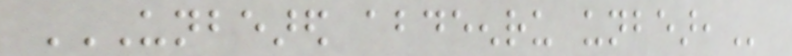UNBEARED ABDEENRU UNBEAR,
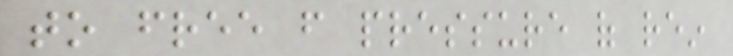to free from pressure of rein
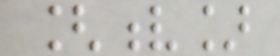[v]
